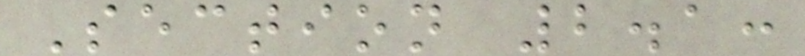Section 2.1:
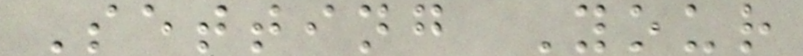Setting Your
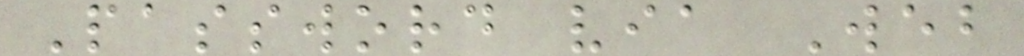Password via Web
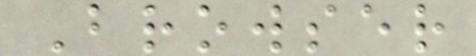Browser
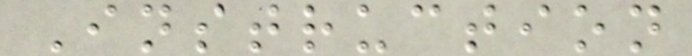Instruction
